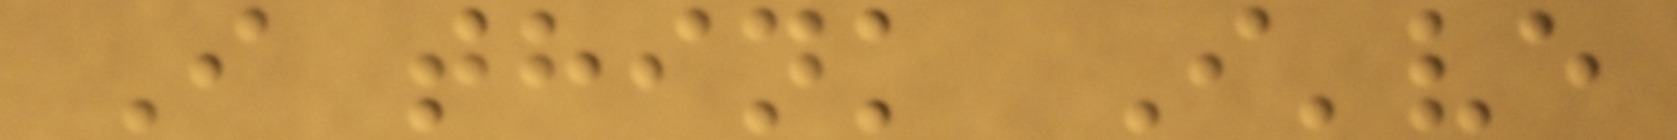I think I've
